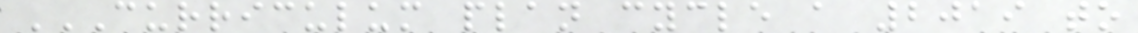CURRICULUM PLAN CYCLE A 2019 TO
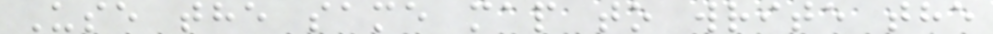Use the same map to write the
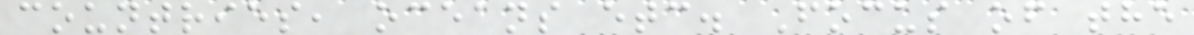countries, oceans etc. Focus of the
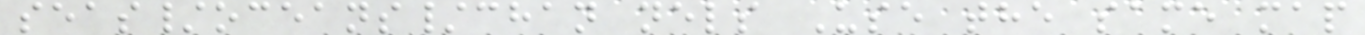seas/oceans/chan nels Use the same map
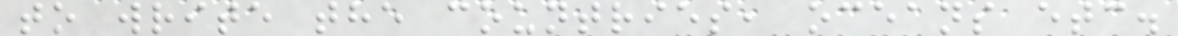to write the countries, oceans etc.
